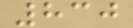830
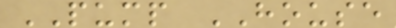PUMP HOUSE
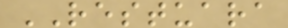RESTUARA
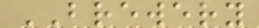BREWERY
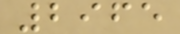2965
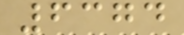6374
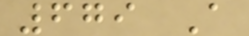679 A
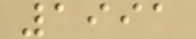1991
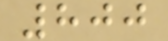800
